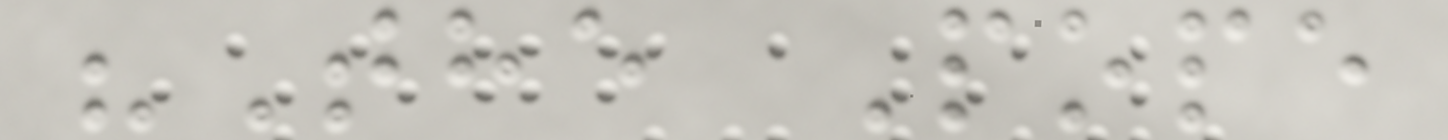"The Pope
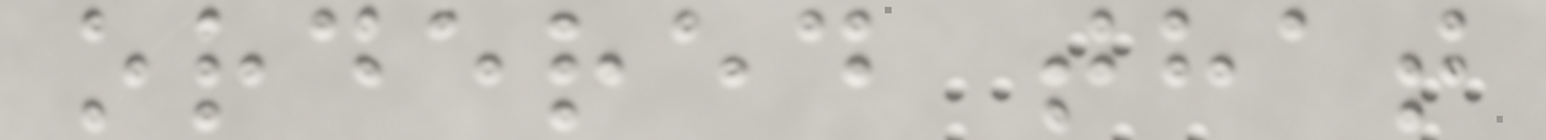ordered that
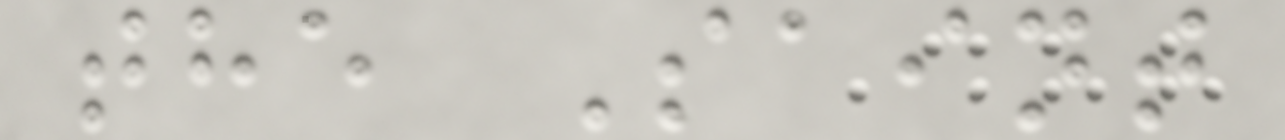the Saint
